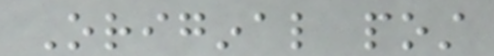Original post
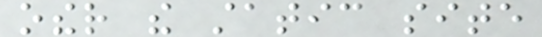other the static site
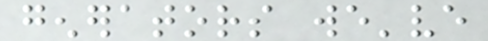generators we've
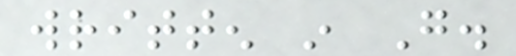written in Go.
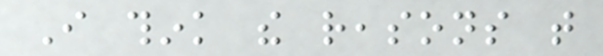I think the reasons that
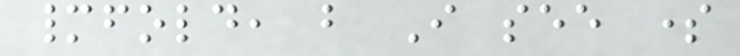manyfold, but I see some
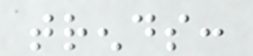trends:
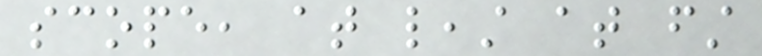scope, at least at first
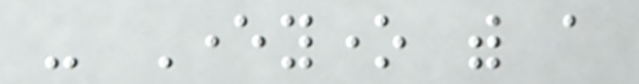- Everyone with a
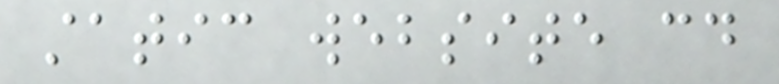static website could
